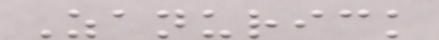Zanurick
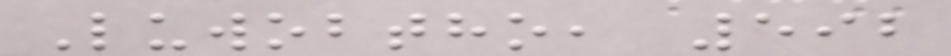Luwobtho, 592
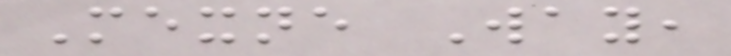Mexne Way,
